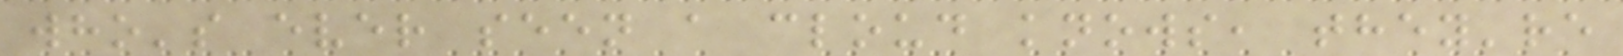who's ever seen a cloud knows, they're
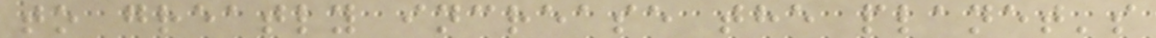to greatly increase the planet's
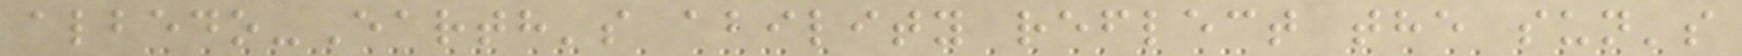albedo-Earth's ability reflect the sun's
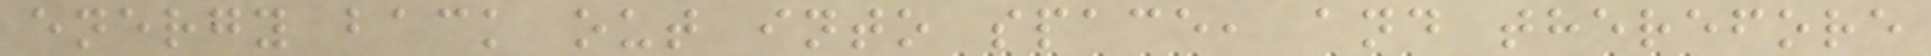energy back out into space, and therefore
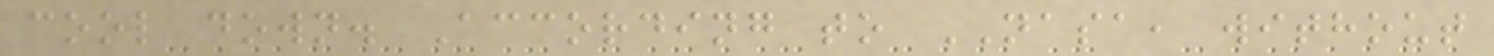cool down. According to NASA, without
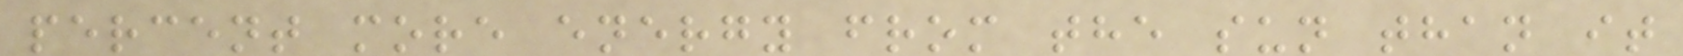percent more energy from the sun than it
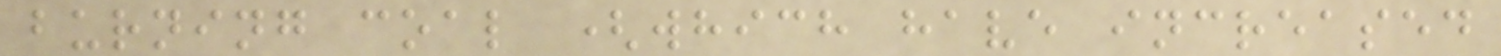burning coal (which have increased
